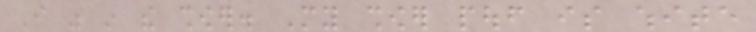I was in the shower. My shower pouf is white
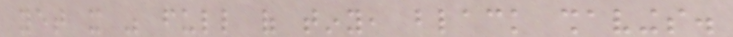yet it was full of tiny, black shavings.
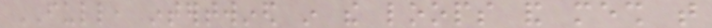FULL, intertwined in the loops and mesh that
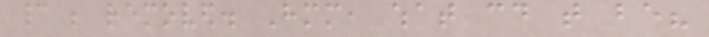cannot be removed. Hmm, what could that be?
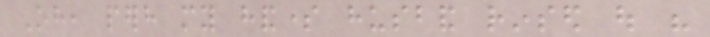Oh, perhaps my handsome husband rinsed out his
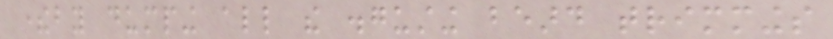thereby dumping all the disgusting beard trimmings
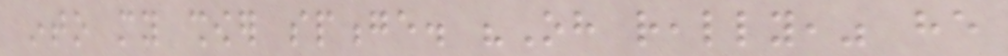into my shower sponge. "Oh really," he
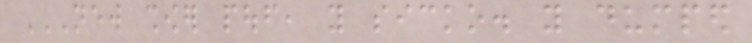NEW SHOWER POUF, YOU SICKO. YOU DUMPED
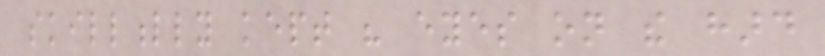skillfully kept his eyes on the hard
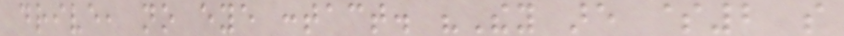drive, no eye contact. "They are $2 so
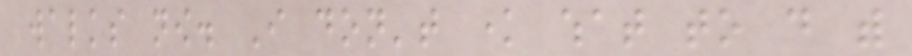walks now. I don't know what to do with
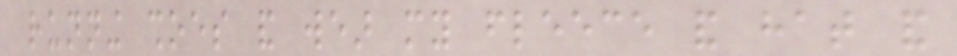running shoes and wear my fleece and hat and
